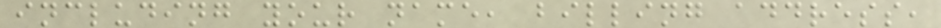including your name, billing address,
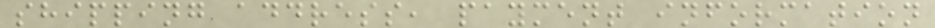shipping address, payment information
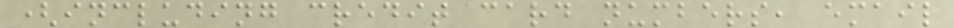(including credit card numbers, email
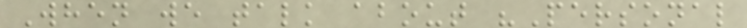When we talk about "Personal
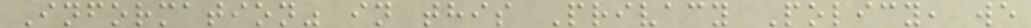Information" in this Privacy Policy, we
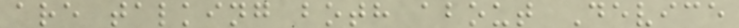are talking both about Device
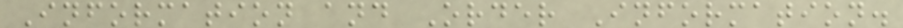Information and Order Information.
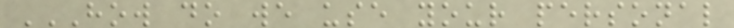HOW DO WE USE YOUR PERSONAL
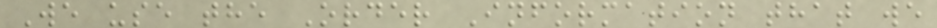We use the Order Information that we
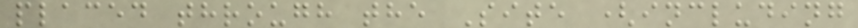placed through the Site (including
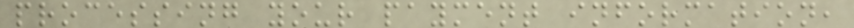processing your payment information,
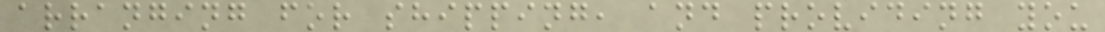arranging for shipping, and providing you
